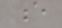e
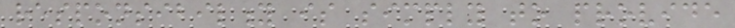responsibility is simply to provide
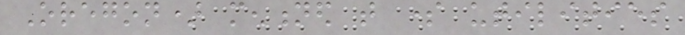Oregon) mentioned that some utilities
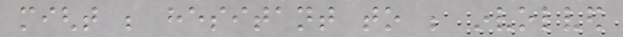might be hesitant to be involved
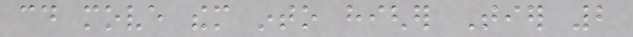could move them into higher Tier 2
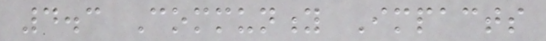4.3 Community Impacts
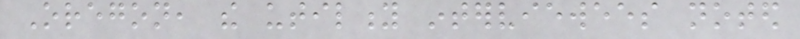Oregon, the utility interviewees noted
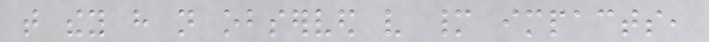that they have not observed very many impacts,
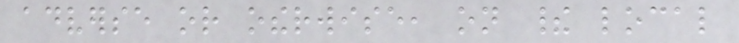adverse or otherwise, on their local
